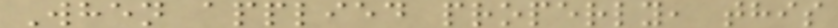When applied properly, this
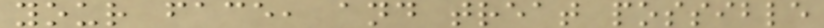your face, and treat possible
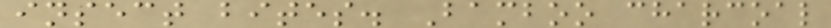insect bites. Bamboo charcoal
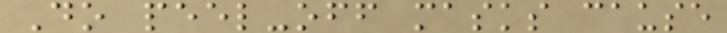Do peel-off masks cause
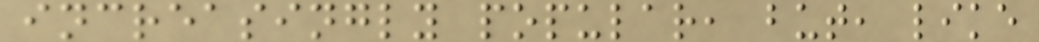increasingly popular, but, like
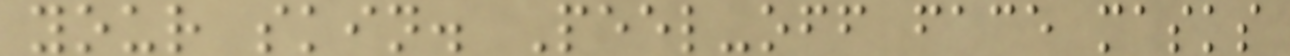your skin. Peel-off face masks
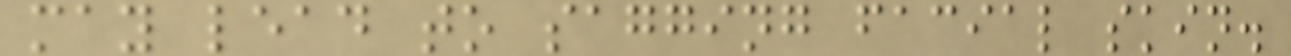may lead to sagging facial skin.
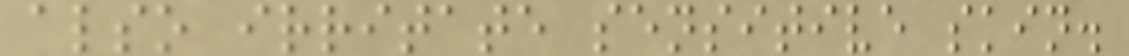also irritate sensitive skin.
